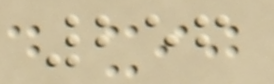256
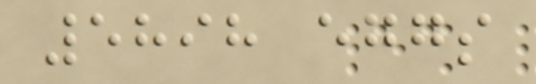5898 eggs
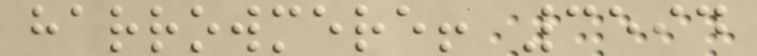harrowmere! 3594
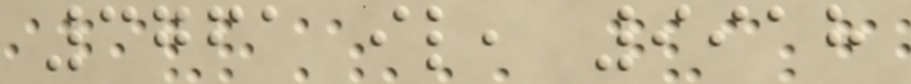3761 il, 9918
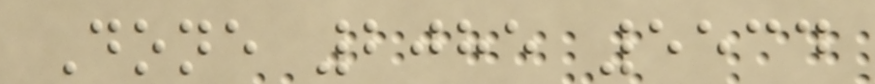Done 2085 5534
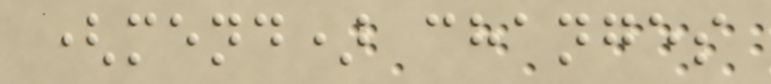(mend) changes
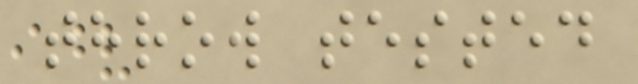throw tested
